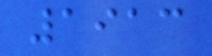1913
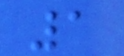1
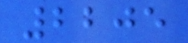2205
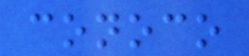conoco
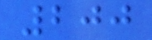200
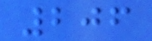206
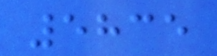5835
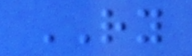RY
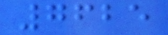7625
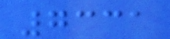7331
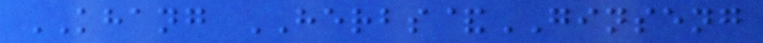KHANG HERBS&GINSENG
